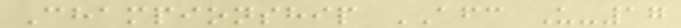Championship AFC U-17
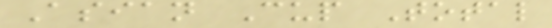Asian Cup Total
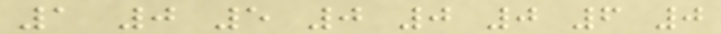1 0 5 0 0 0 6 0
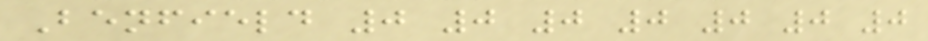Benfield 0 0 0 0 0 0 0
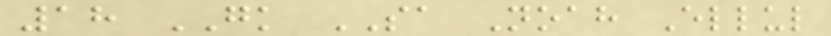18 GK SA Noah Ellul
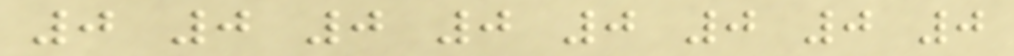0 0 0 0 0 0 0 0
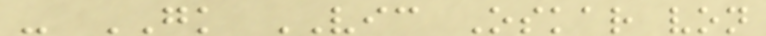- GK VIC Oskar von
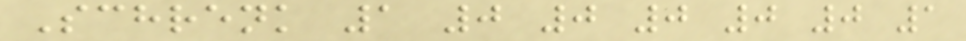Schrenk 1 0 0 0 0 0 1
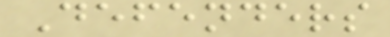Defenders
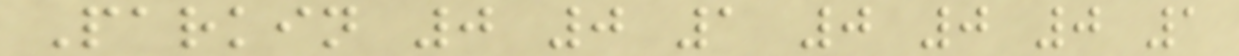Parkin 0 0 1 0 0 0 1
